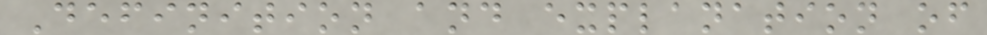Definition and explanation of
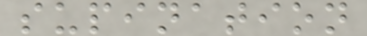supination
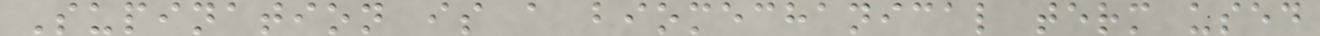Supination is a biomechanical term used
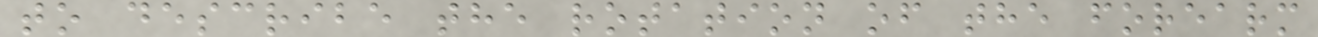to describe the rotation of the forearm
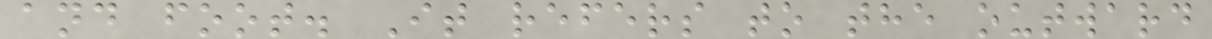and foot. It refers to the outward
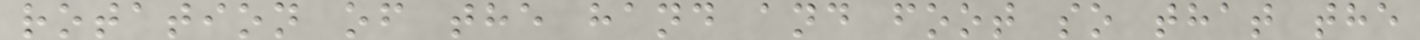rotation of the hand and foot so that the
